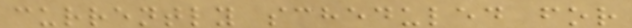currently scheduled for
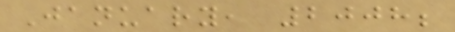January, 2008;
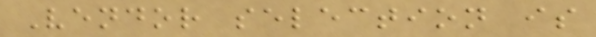Vendor selection is
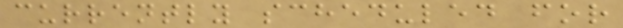currently scheduled for
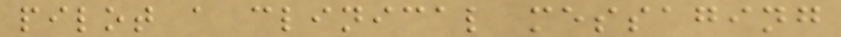pilot a clinical messaging
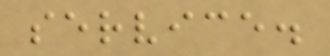service.
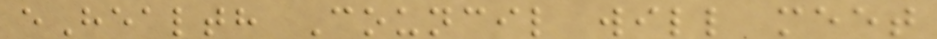eHealth Council will meet
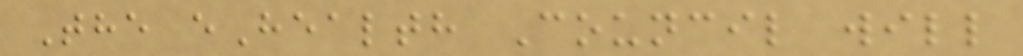The eHealth Council will
